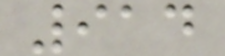914
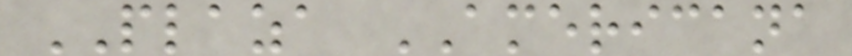PLAZA AMERICANA
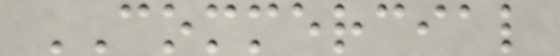COMMERCIAL
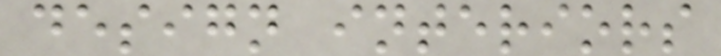design interiors
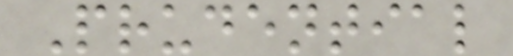Prudential
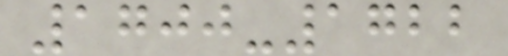1700-1722
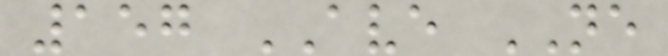157 AVE NE
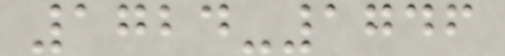1724-1746
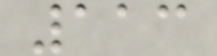113
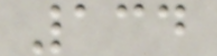134
